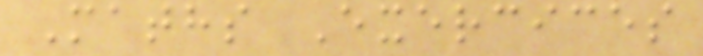Maths Exercices
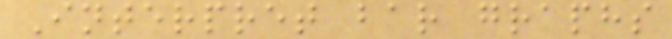Interpret bar graphs
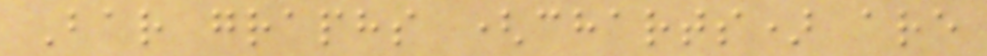Bar graphs (charts) are
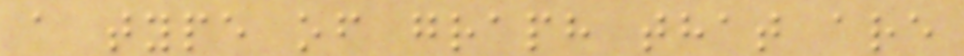a type of graph that are
